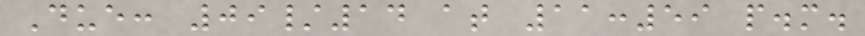Due: 09/14 at 11:59 p.m.
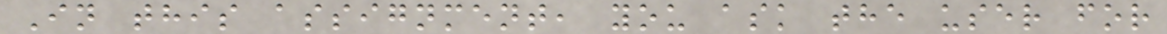In this assignment, you ask the user for
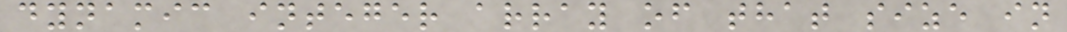dynamic integer array of that size in
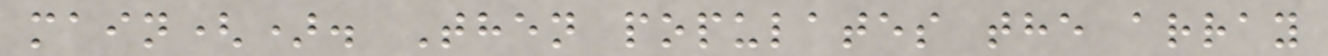main(). Then populates the array
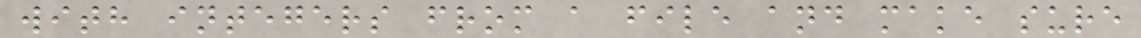with integers from a file and make sure
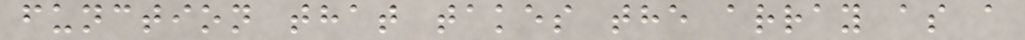function that takes the array as a
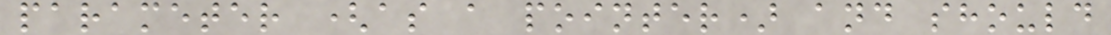parameter (as a pointer) and should
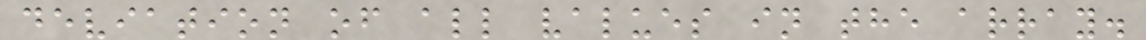deviation of all values in the array.
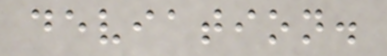deviation.
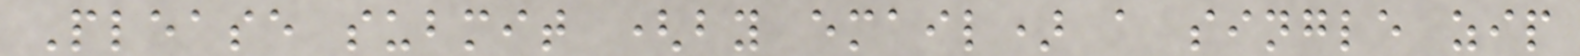Please submit (by email) a single zip
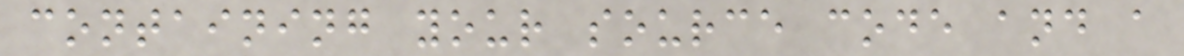containing your source code and a
